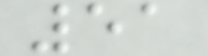51
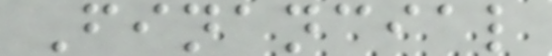Financial
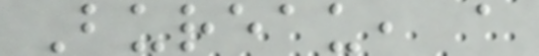Bureau, a
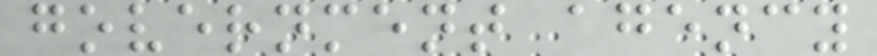government agency
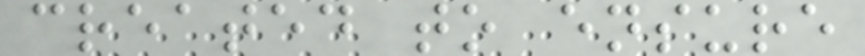created to ensure
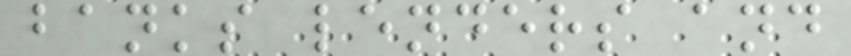banks lenders and
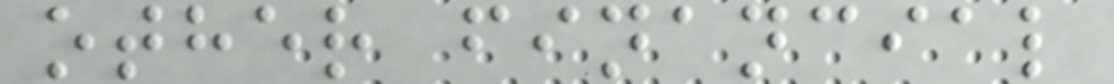other financial
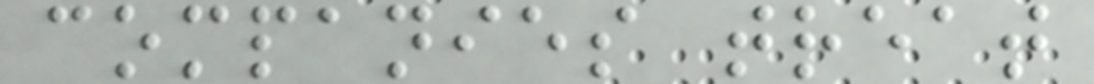companies treat
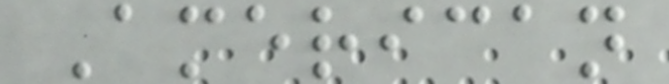American
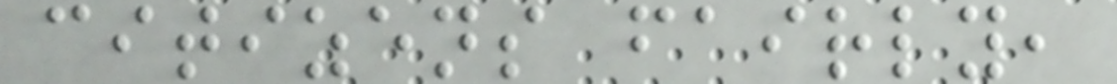citizens fairly,
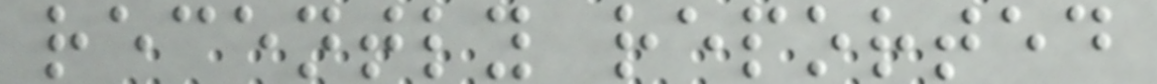recently reported
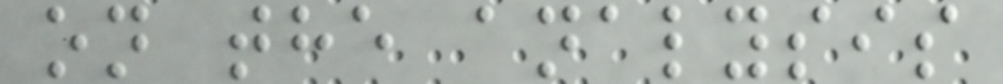on the analysis
